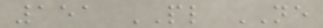151 PL NE
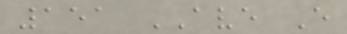151 AVE E
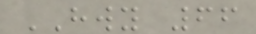HWY 66
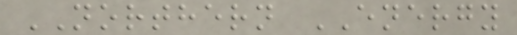NORTHERN ENERGY
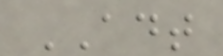ADT
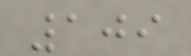109
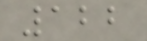122
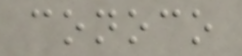conoco
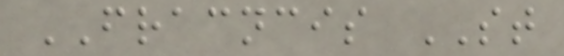FRACNCIS ST
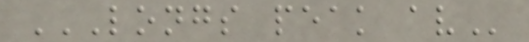LONGS PEAK AV
